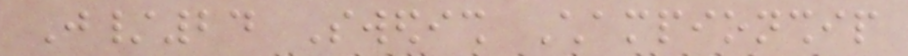J/24 Swedish Championship
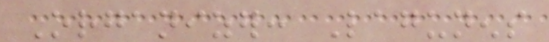Organizer: Lagunens
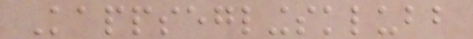Kappseglingsklubb
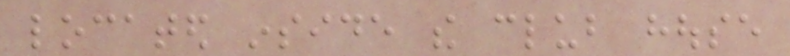located inside the club house
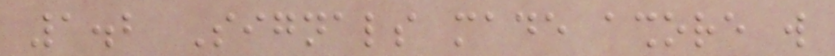1.2 Signals made ashore will
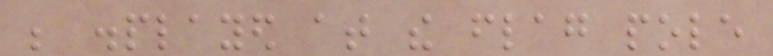be displayed at the flag pole
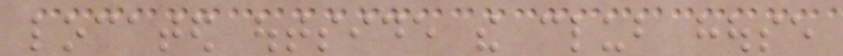located outside the club house
